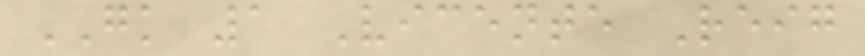GK 1 Vicente Reig
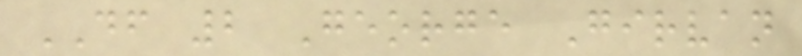DF 2 George Girvan
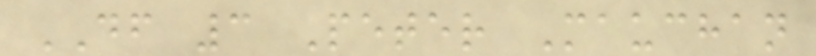DF 3 Peter Mauchan
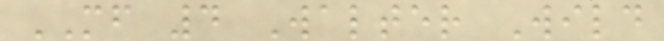MF 4 Walter Wild
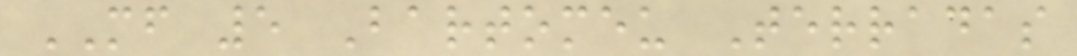MF 5 Bartomeu Terradas
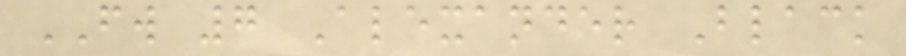FW 7 Alexander Black
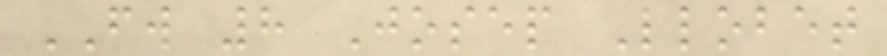FW 8 Josep Llobet
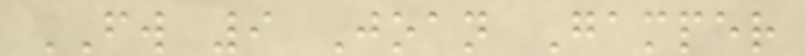FW 9 Joan Gamper
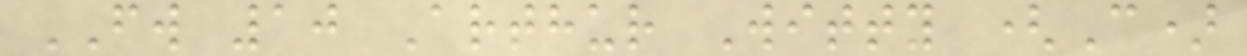FW 10 Arthur Witty (C)
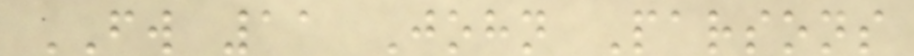FW 11 John Parsons
